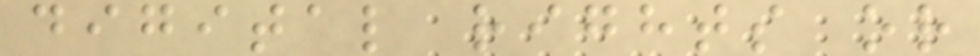digital rights or
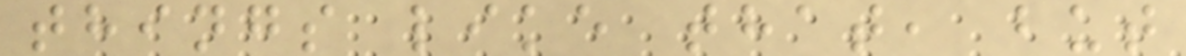things like that, but
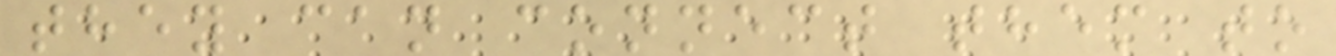they can connect them to
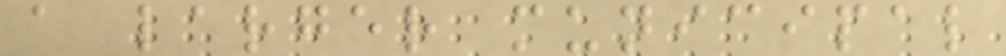a larger municipal
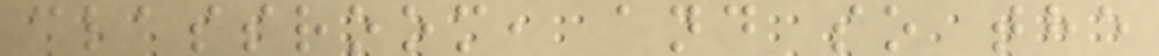classroom, and so the
